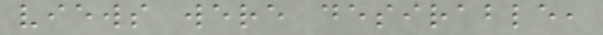views were desirable,
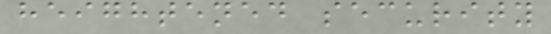heightened security
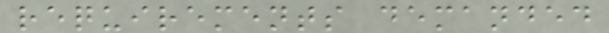requirements demanded
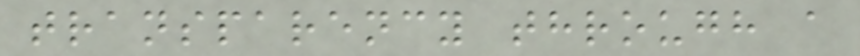transparency through a
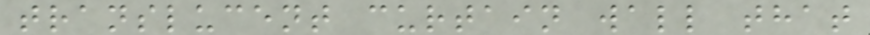translucent curtain wall that
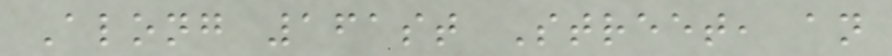Along 161st Street, an
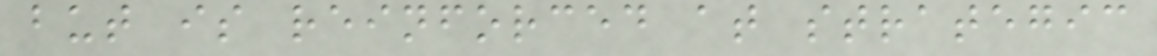but is reinforced at strategic
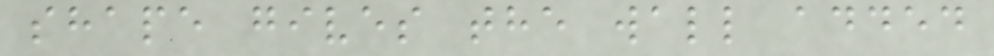shape gives the wall added
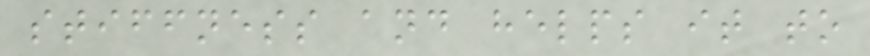stiffness and helps it to
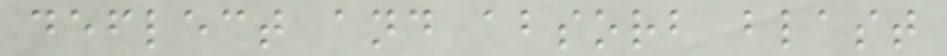deflect and absorb blast
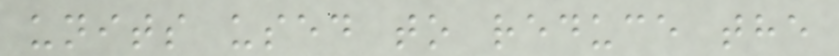units used to reduce the
